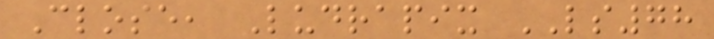Close, Ludrapix LS78
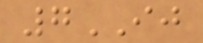7IJ
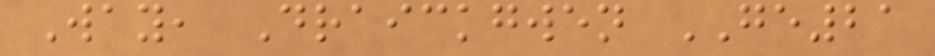Way, Draickgwen GE21
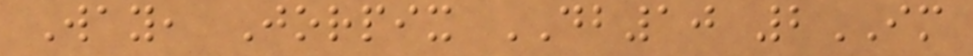Way, Jorpix DB10 2IM
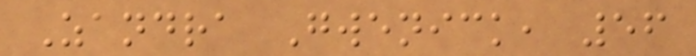Zandra Gwenick, 56
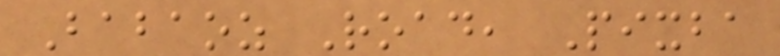Babaoz Road, Pixba
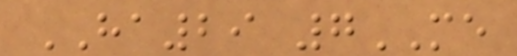HA29 7ME
